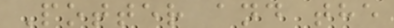Potter and the
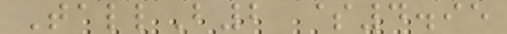TallB2 $4.95
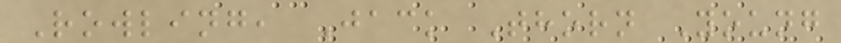Rowling, Jack Thorn Young
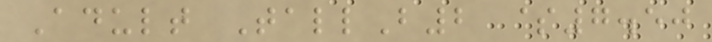Adult TallB2 $7.50
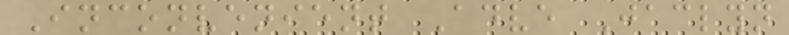Inconvenient Adve Jaclyn
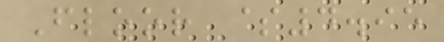Floor $4.95
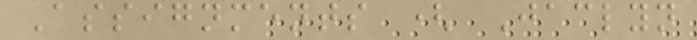Assignments ( Jaclyn
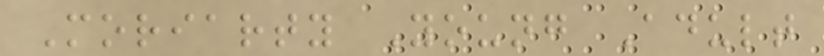Moriarty Young Adult
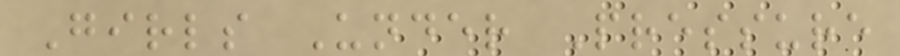Girls Under Pressure
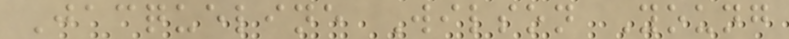Jacqueline Wilson Young
